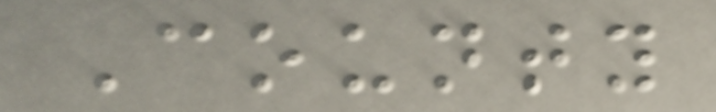County
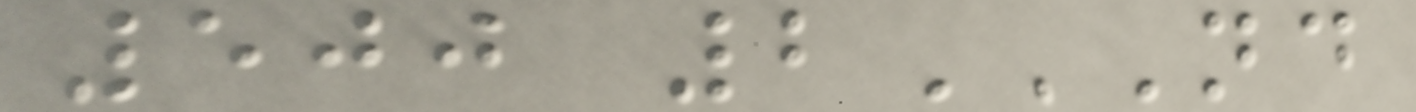500 2ND
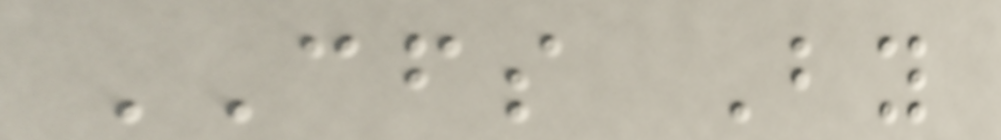CFS By
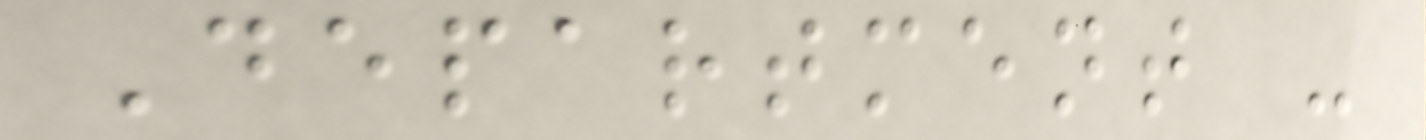Department -
